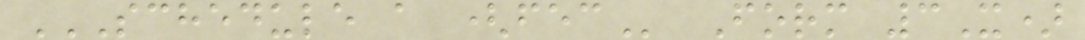SCHEDULE A (FEC Form 3X)
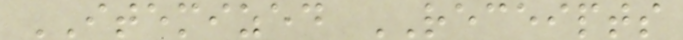ITEMIZED RECEIPTS
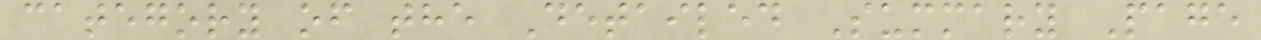category of the Detailed Summary Page
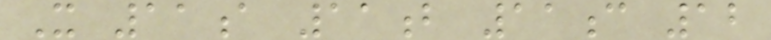X 11a 11b 11c 12
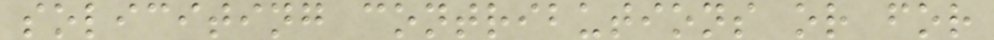soliciting contributions or for
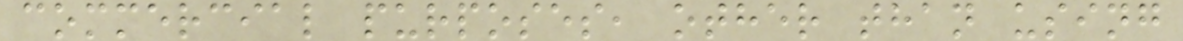commercial purposes, other than using
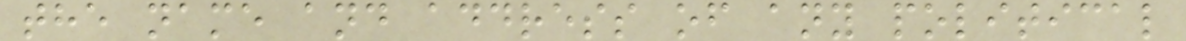the name and address of any political
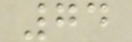74
